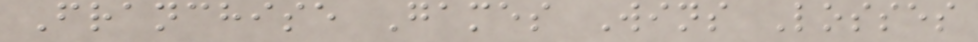Franchise Games Wins Losses
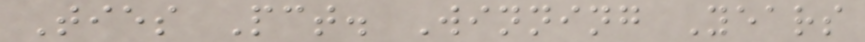Ties Pct. Winning Years
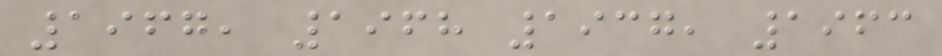1967, 1968 1937, 1963
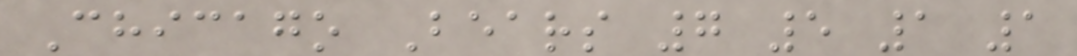Chicago Bears 7 5 1 1
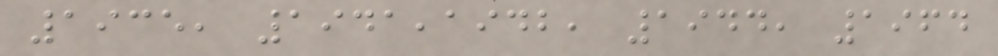1935, 1941,1942, 1944, 1964
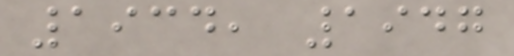1934, 1947
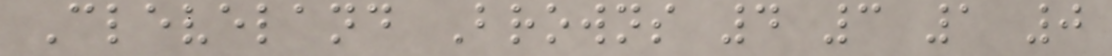Cleveland Browns 4 3 1 0
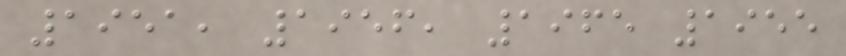1951, 1956, 1965 1955
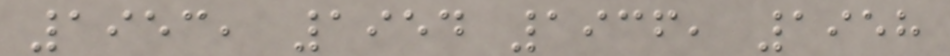1953, 1954 1936, 1958
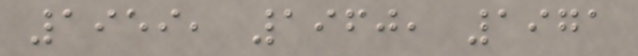1959, 1960, 1971
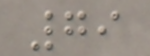79
